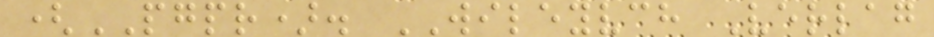(PGPR). WILEYVCH Verlag
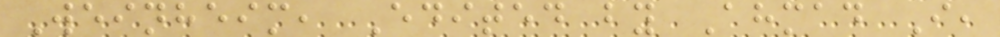Weinheim, Edited by Ahmad I,
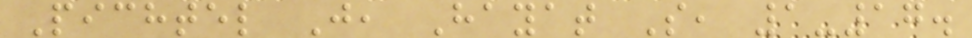Pichtel J, Hayat S, 1-17.
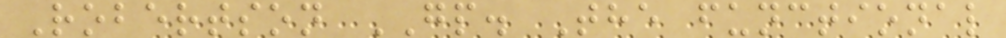Robertson GP. The functional
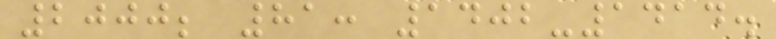2000; 81: 1402-1414.
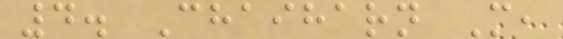4. Chaiharn M,
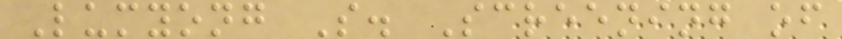Lumyong S. Screening of
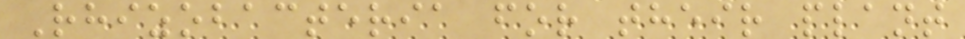Rhizobacteria for their plant
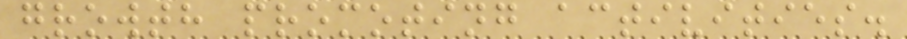growth promoting activities.
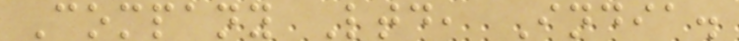Company Ltd, India.
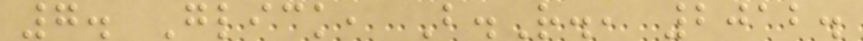7. Glick, B.R., 2012.
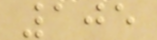105
